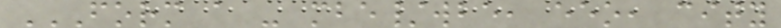FORM A - MBE/WBE, EEO, CITY
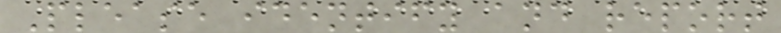Please identify and report
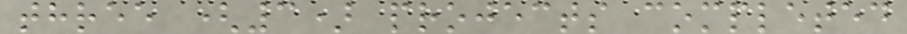three (3) projects completed
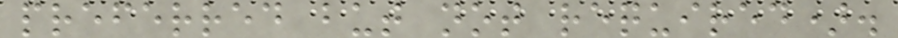preferred but not required).
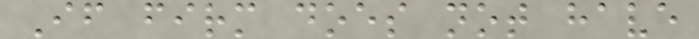If firm does not have
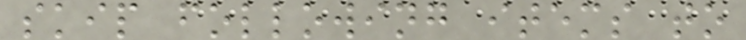skip following items to
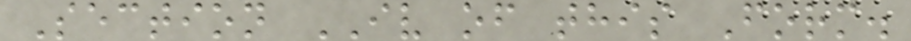Section IV of this Form.
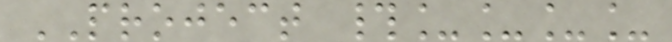PROJECT #____
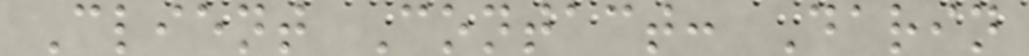Client Contact: Darin
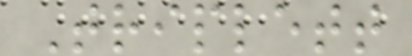Triplett
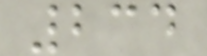234
